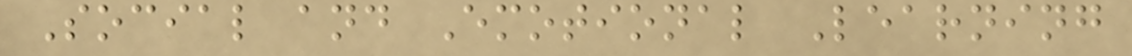Social and Emotional Learning
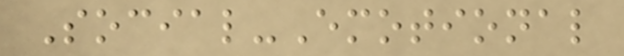Social-Emotional
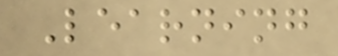Learning
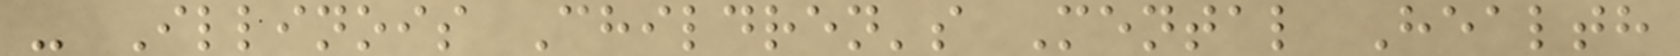- Illinois Children's Mental Health
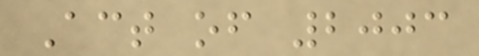Act of 2003
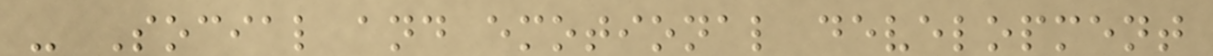- Social and emotional development
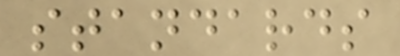standards
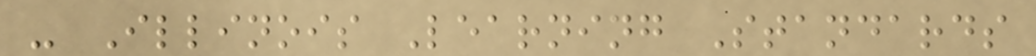- Illinois Learning Standards
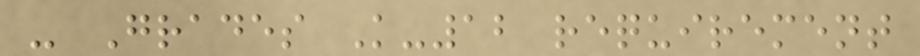- Grades K-12 requirement
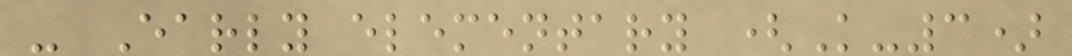- Early elementary (K-3)
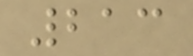213
